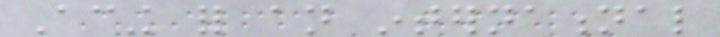Acing for an international
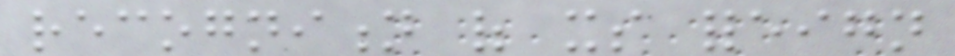recognition of its foreign
